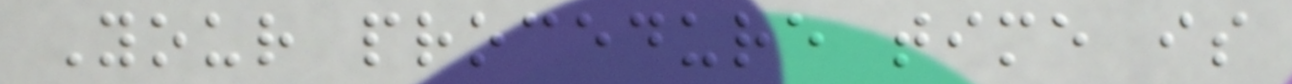Your procedure time is
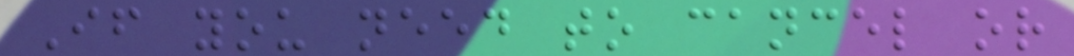If you need to cancel or
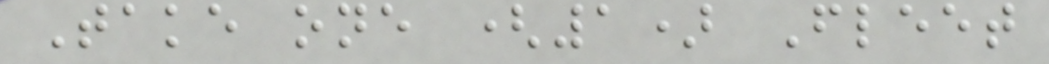Take one (1) Fleet
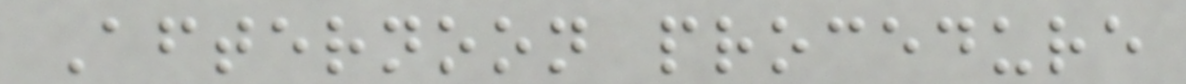Afternoon procedure
